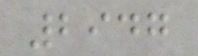2947
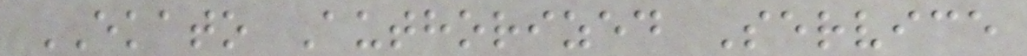EKATO Authorized Service
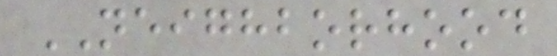NEIGHBORHOOD
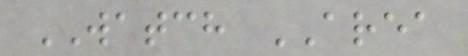WATCH AREA
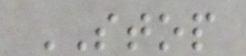STOP
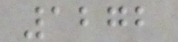1272
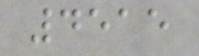4515
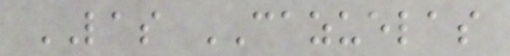LAS CAZUELAS
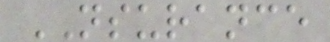NSURANCE
